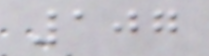107
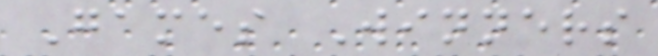Games Winners
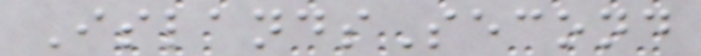IslandsSecond
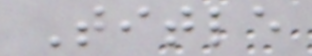Title
